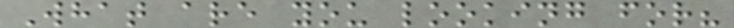What are you looking for?
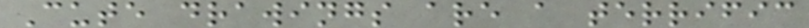Cute drawings are a terrific
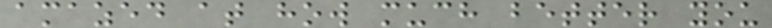amazed at how much better you
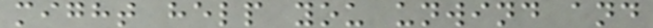might help you unwind and
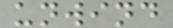unwind
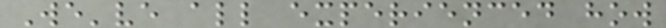We've all experienced how
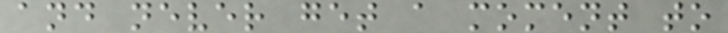and never get a moment to
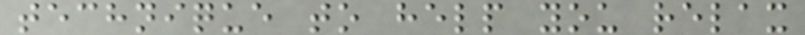technique to help you relax
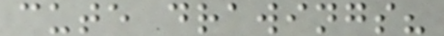cute drawings?
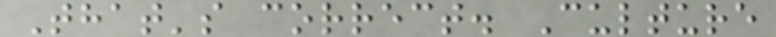That's correct. Culture
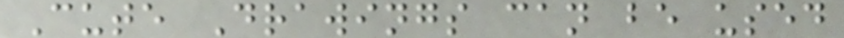Cute Drawings can be used
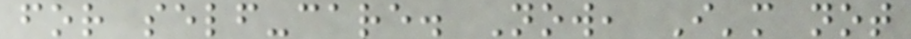for self-care. Now, I'm not
